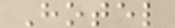Hotel
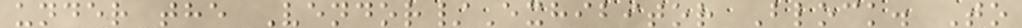under the Vendor/Exhibitor Block. To
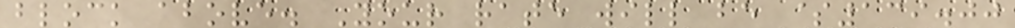block above. Your rate will be $139.00
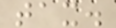tax.
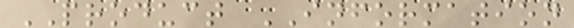PRODUCT INFORMATION
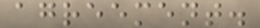agreement.
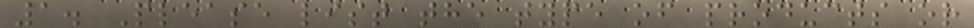1. Please list the type of products or
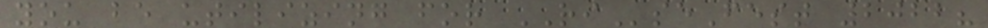you be utilizing for RIseFest 2022?
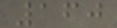160
